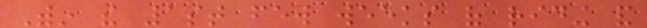Within the 1st few weeks of riding and
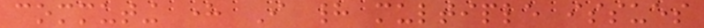commuting here I had multiple issues
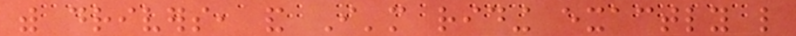with drivers, and I'm riding exactly like
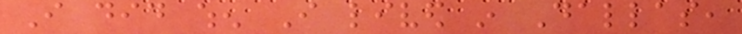I did when I lived in Dallas,
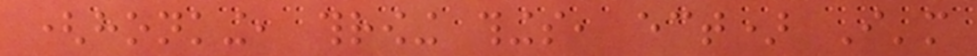(honking, throwing things, ect) I'm
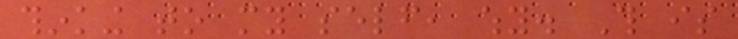thinking to my self, why. This is
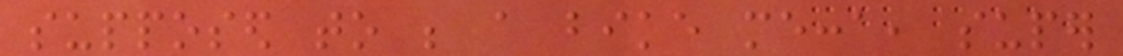supposed to be a bike mecca, super
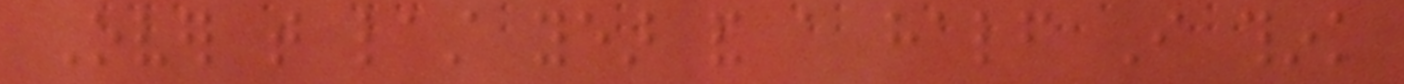Over that last year and a half I think
